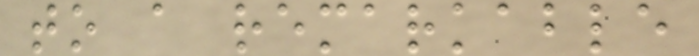to a remarkable
